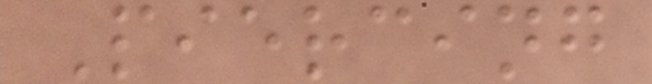Piercing
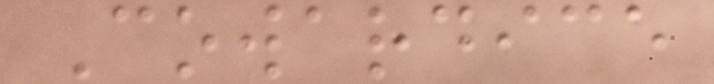Cowardice
